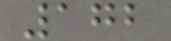172
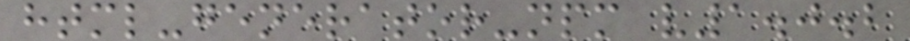html-generator-npm v1.0.2
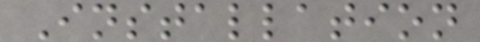Installation
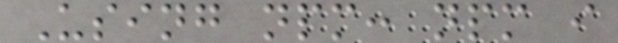Using npm: npm i
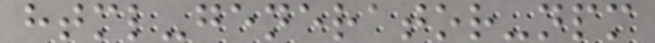html-generator-npm
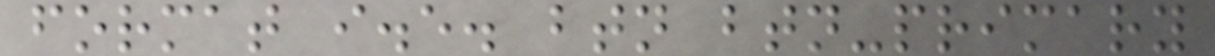format i.e. btn btn-primary
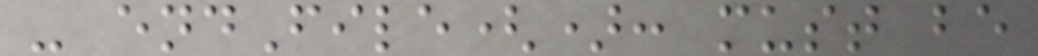- endFile(): must be
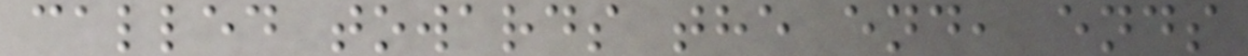called towards the end, ends
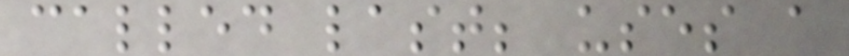called last; uses a
